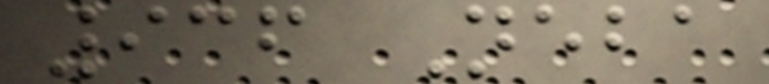936 Neba
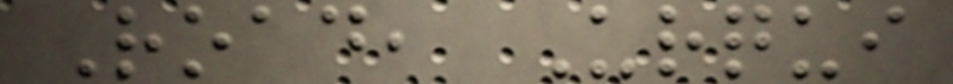Road, Urqui
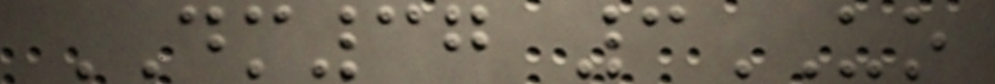DM37 3UO
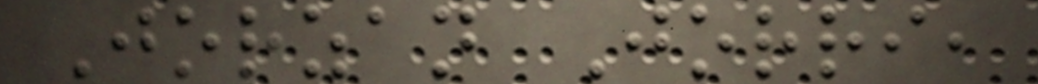Jorzan Jorri,
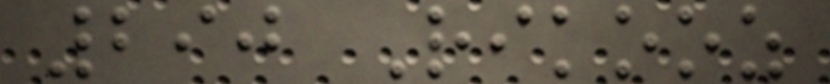290 Rikooz
